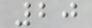20
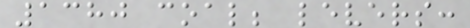1380 coal; levers:
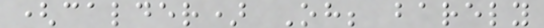(calder) Oh; barely
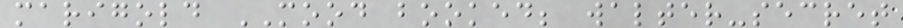marigold MOOD booked; walter-secret
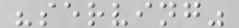"serving"
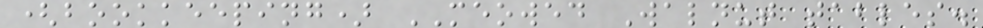(bookkeeping) MEOWED Walnut tables.
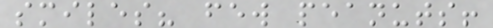smiles? few peanuts!
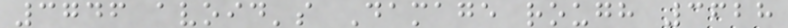3746 avoid's Damage rough 3628
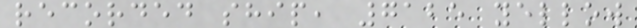recorded ship, 7125 yellow
